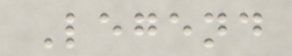Legend
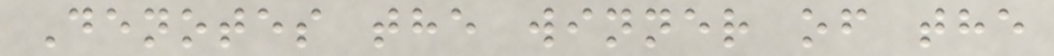Denotes the winner of the
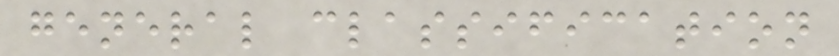general classification
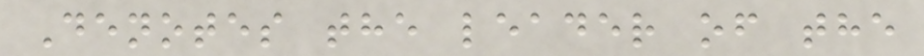Denotes the leader of the
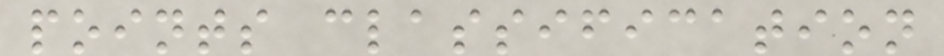points classification
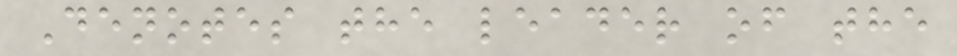Denotes the leader of the
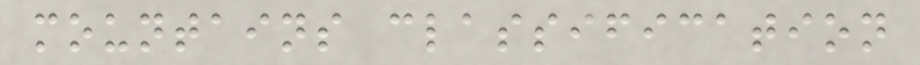mountains classification
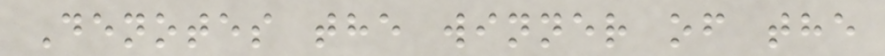Denotes the winner of the
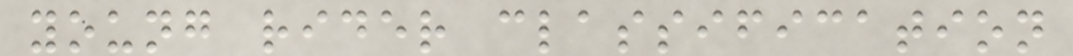young rider classification
